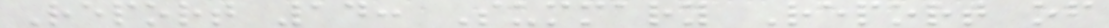Report 14: Summary Report of
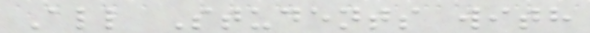All Students with
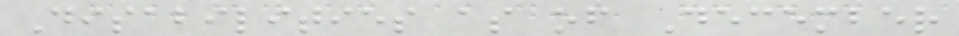Disabilities as of December
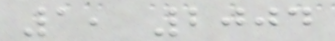1, 2004
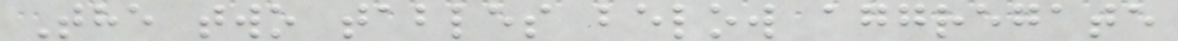The two tables below aggregate
